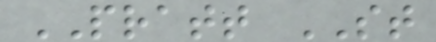PRATT ST
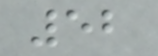52
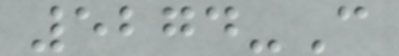5274-C
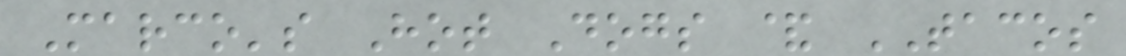Marco's Hot Dogs & TACOS
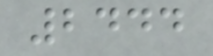2444
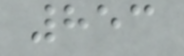853
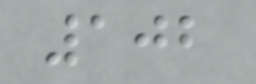102
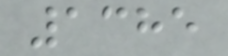1385
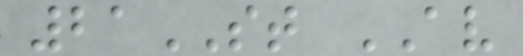21ST AV
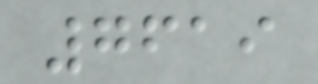7619
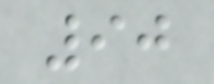90
